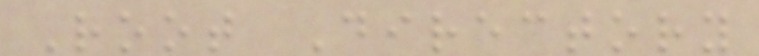Root Directory
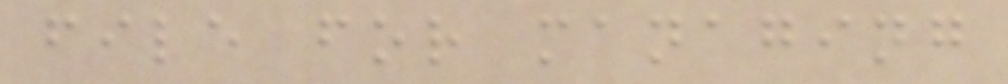file for managing
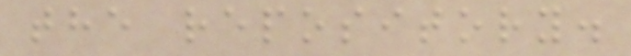the repository.
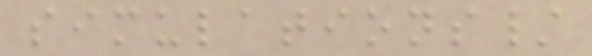simulations/
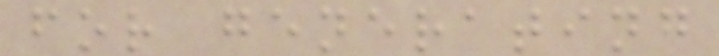for generating
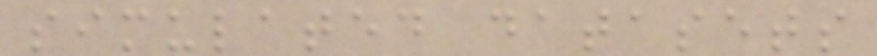simulated datasets
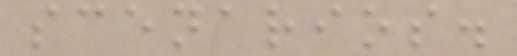scenarios.
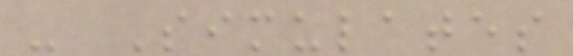- Simulates
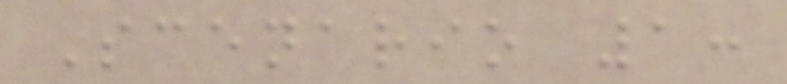Scenario 1:
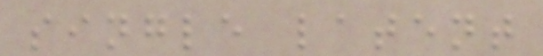single latent
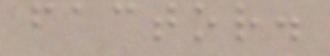factor.
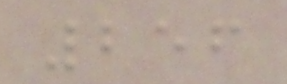256
